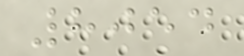8054
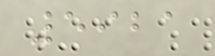5921
